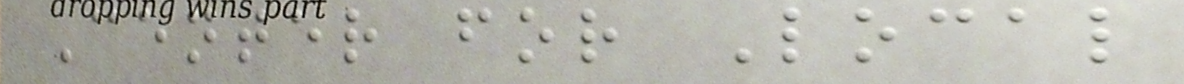Center for Local
